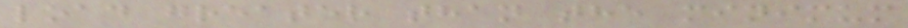load greater than the minimum
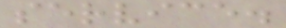service.
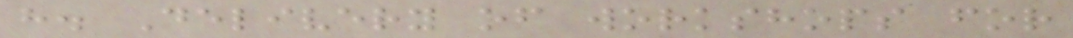h. Delivery of workshops for
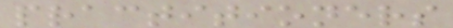practitioners
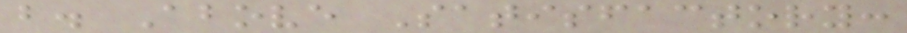b. Above Satisfactory:
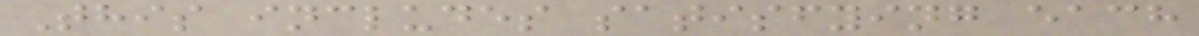This includes satisfying each
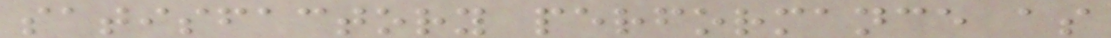satisfactory performance as
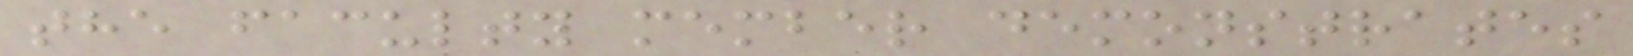the faculty member demonstrates
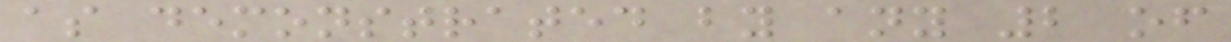as demonstrated by any 2 of
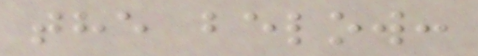the below:
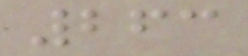263
